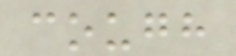cough
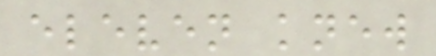eleven knew
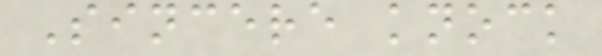Sincere knock
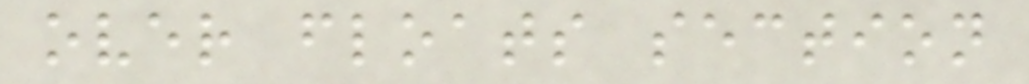over floats section
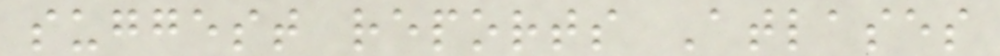suggest reports Atlases
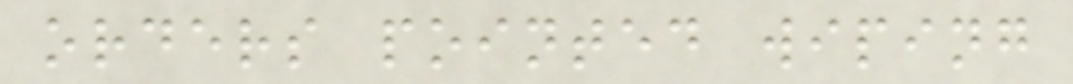orders pointed wiping
